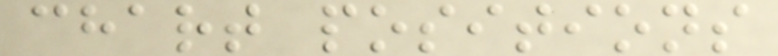chart positions
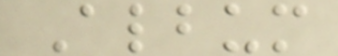Album
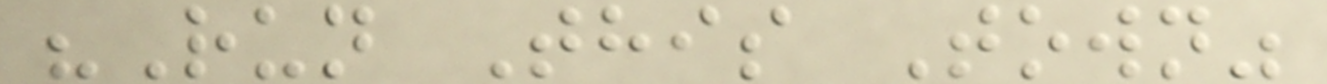"Run This Town"
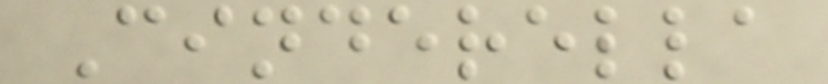Cinderella
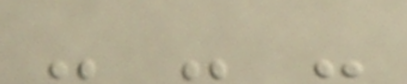- - -
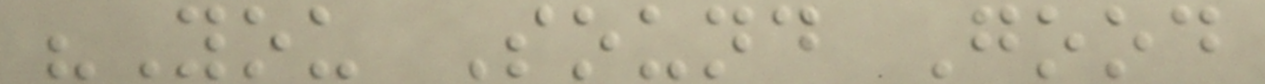"You Sound Good
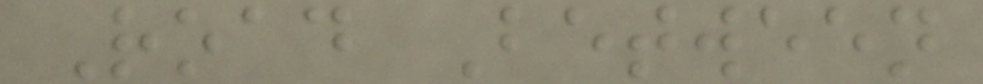Road Between
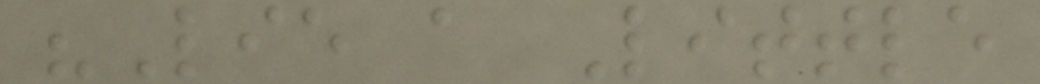"Lie a Little
